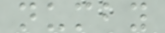numby
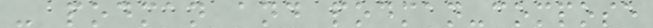- podman and podman-compose
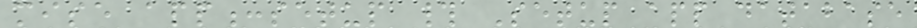mise app:setup # Setup app database
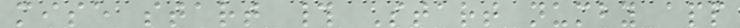mise start # Start numby app
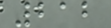212
